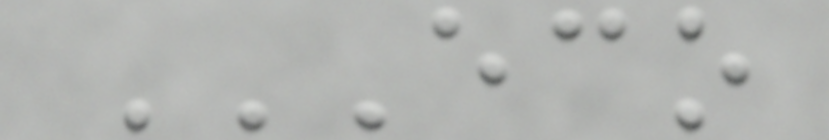ECO
